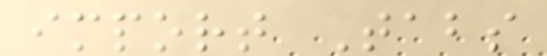import Tabs
